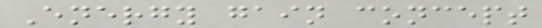Energy gain concept
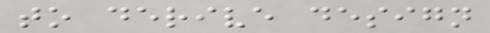to derive design
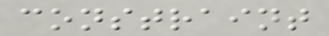constraint
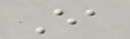Ea
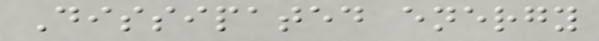Dissipated energy
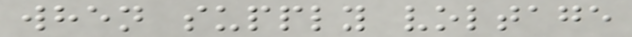when supply voltage
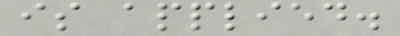is applied.
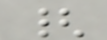{
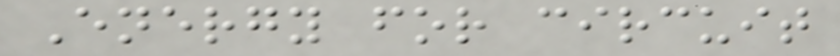Energy for circuit
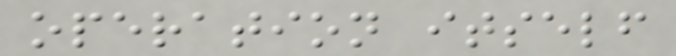operation itself
